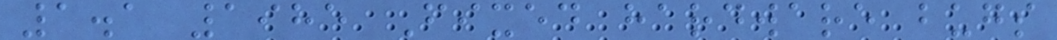1.1 1985 Fixed hardware bugs
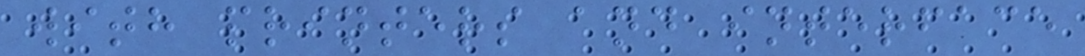with printers and interface
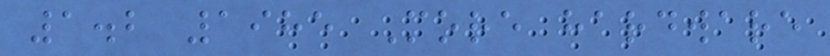1.2 1985 More hardware
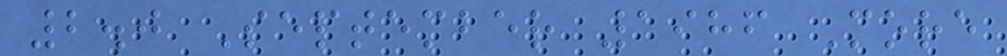2.0 September 1986 More
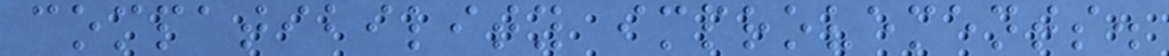compatibility improvements.
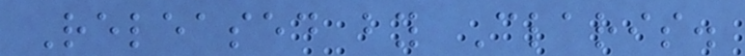Released by Claris.
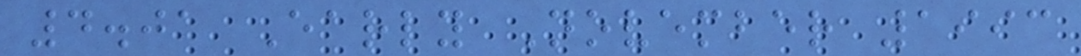4.01 Early November 1993
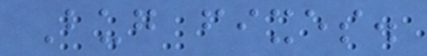Bug fixes.
